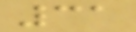31
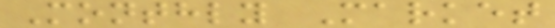Monthly Market
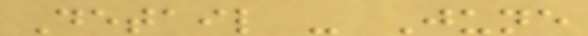Detail - June
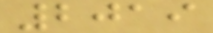2019
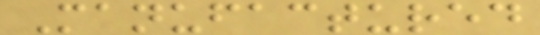Manufactured
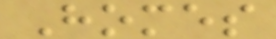Homes
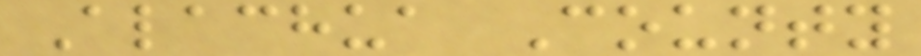Alachua County
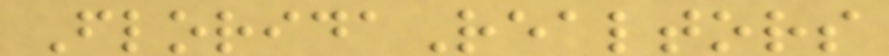FloridaRealtors
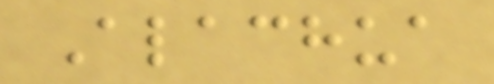Alachua
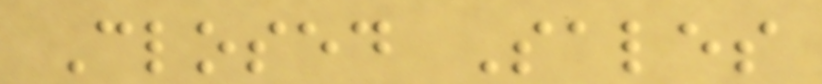Closed Sales
